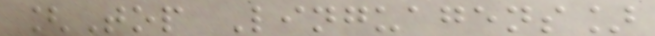[Top Linguagens]
